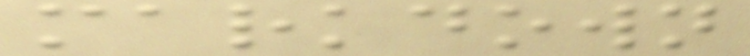markdown
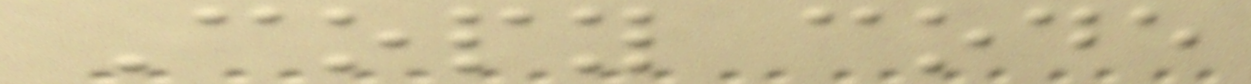Copy code
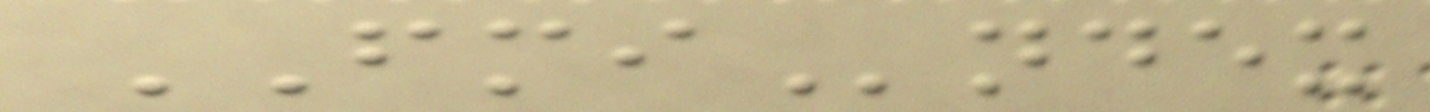FMIndex
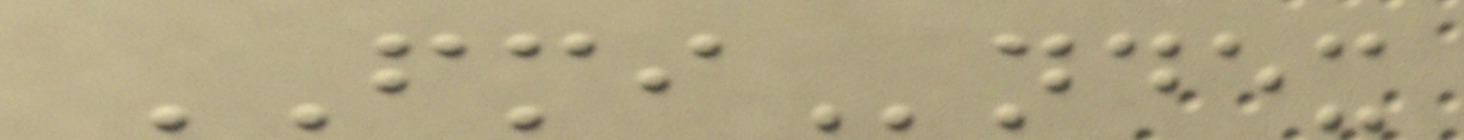FMIndex
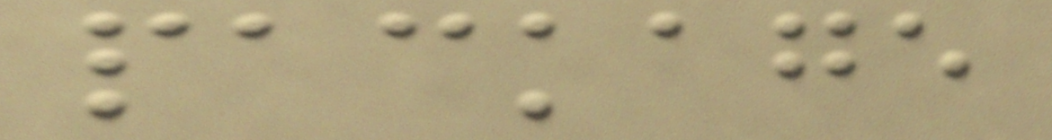package
